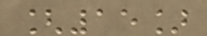[15]
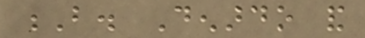B. Denardo and
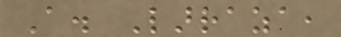A. Larraza,
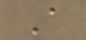A
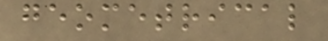geometrical
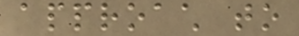approach to
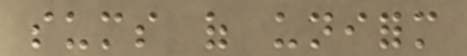sums of uniform
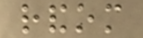random
